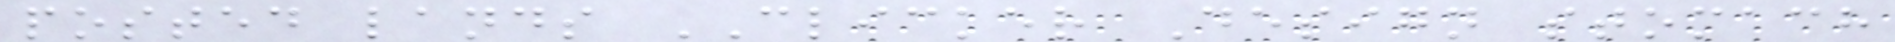posted lands CLICKER Design stomach
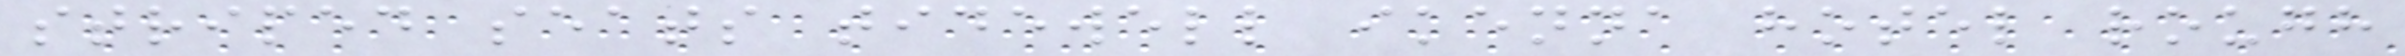striped seats tidewell ikenna hotel rough
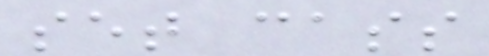set cass
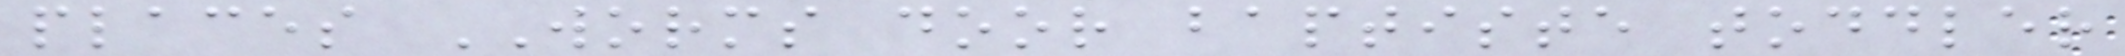places WORMS door baptiste toddler
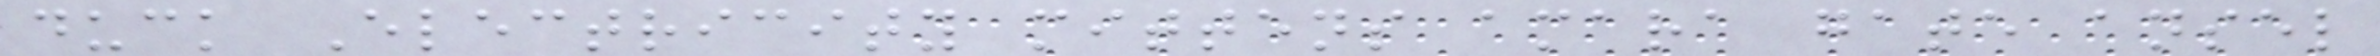duck Electricity mittens amara gate ansel
